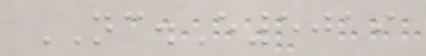NC.E5019
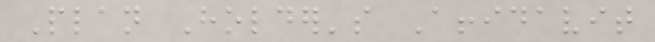Plan Holder's Affidavit
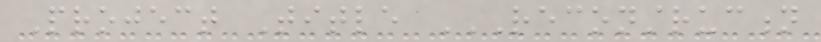Project Title RECONSTRUCTION
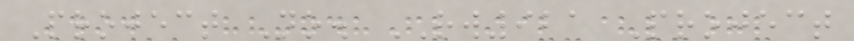Project No. RW921 Project
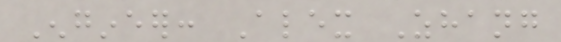Engineer: Alex Zhang
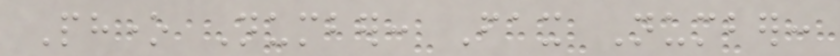Phone Number: Fax Number:
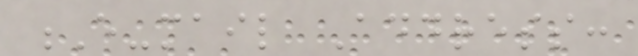E-mail Address:
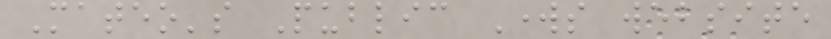Mateo's Public Works website
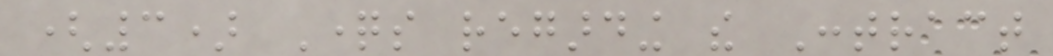(3) Questions regarding the Contract
